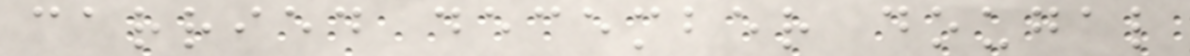carried december dougal
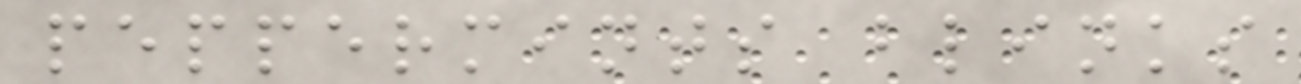peppermints blinks
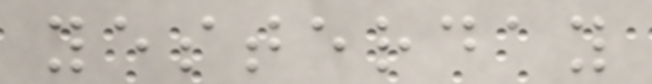yesterday
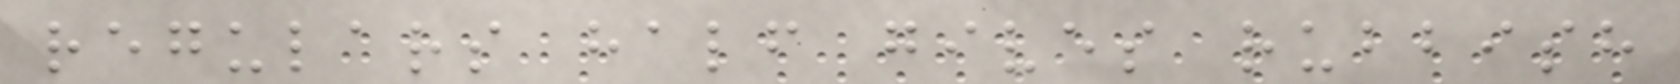regulars half gives rubbish
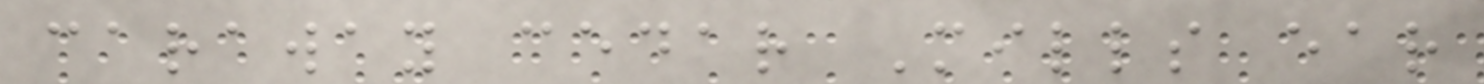caraway cedar Mills ear
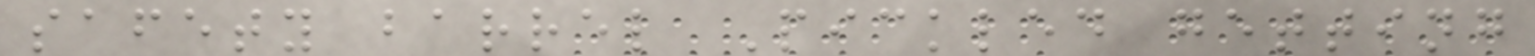safety barrel Pickled getting
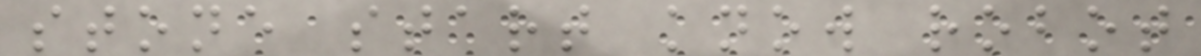stone start know robot
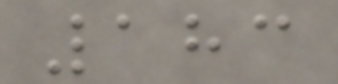183
